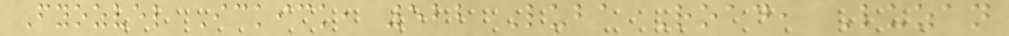Fyozvel Ickick, 522 Luba Road, Luzan
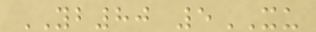YB80 5XU
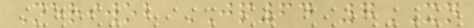Neriwob JP64 7XN
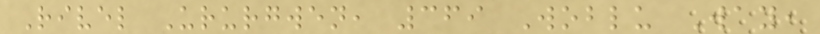Rivel Ururgwen, 369 Woblu Way,
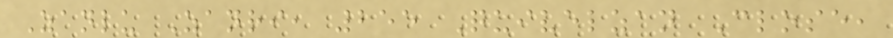Zanlu Zanri, 255 Quivelzan Close,
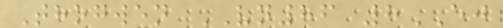Thogwen VN86 8EJ
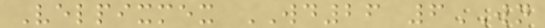Velpixmex WD26 6WN
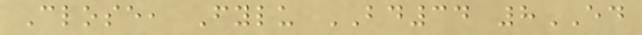Close, Fylu BD34 8ED
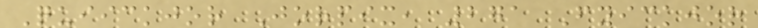Quiickjor Jorpix, 271 Fyickjor
